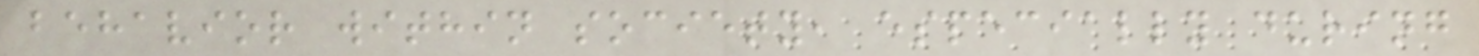behavior within society, especially during
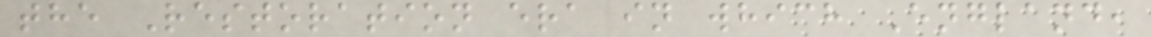the Restoration era in which England,
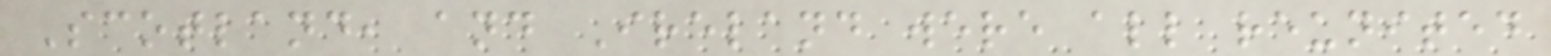Scotland, and Ireland were all reunited
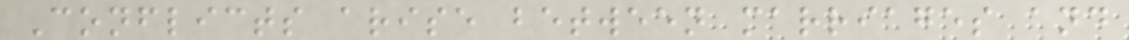Conflicts arise between marriages and
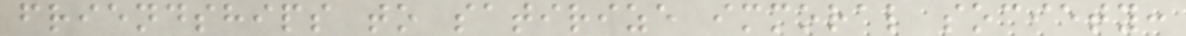friendships to satirize immoral society:
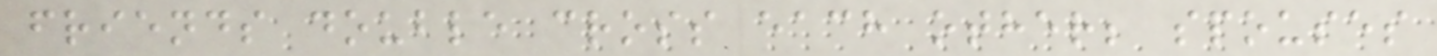friends double cross each other; spouses
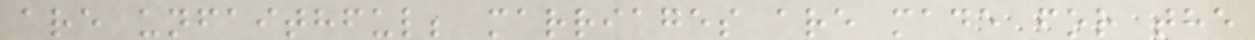are unfaithful; marriages are made for the
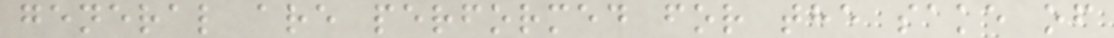general are performed for the sake of
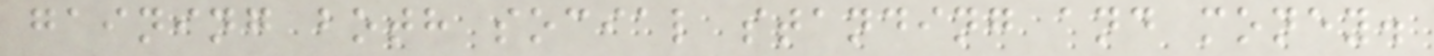gaining both social standing and money.
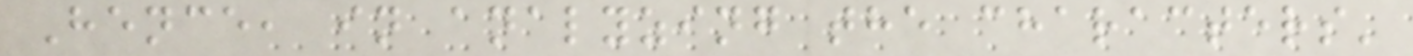Hence, in analyzing the characters'
